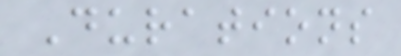Durations
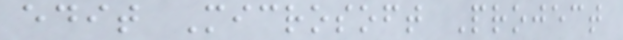edit Microsoft Project
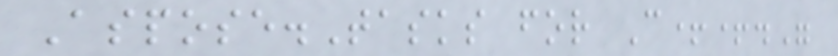Aspose.Tasks for C++."
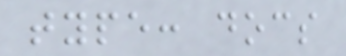type: docs
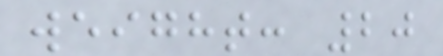weight: 20
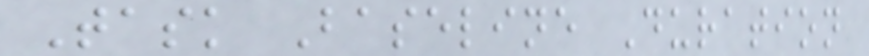Task Baseline Duration
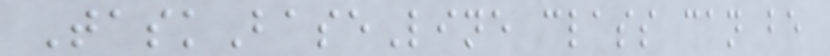TaskBaseLine class can be
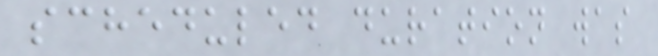scheduled duration was
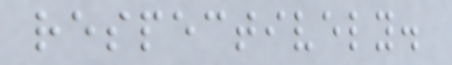respectively.
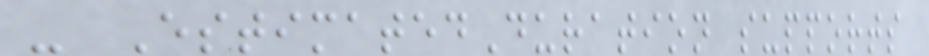- EstimatedDuration supports
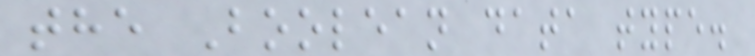the Boolean data type.
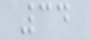34
